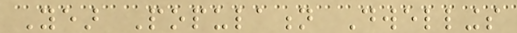Year Population Dwellings
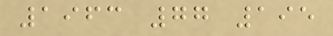1963 77 195
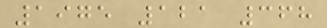1975 121 368
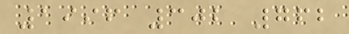1996 302 762
